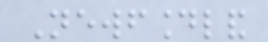Newfoundland
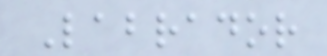Labrador
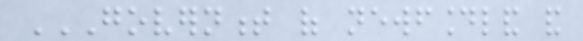GOVERNMENT OF NEWFOUNDLAND AND
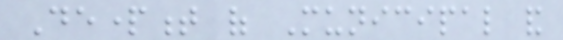Department of Municipal and
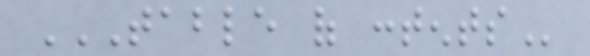TABLE OF CONTENTS
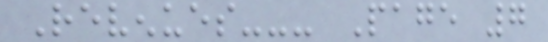Revenues--- Page 7
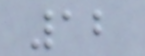12
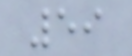59
